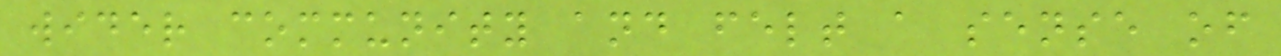wider community and felt a sense of
